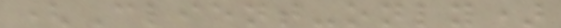(Client-only)
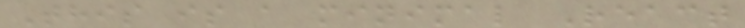This is a minimal React
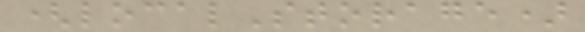(localStorage)
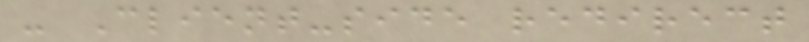- Client-side redirect
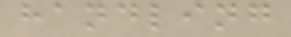handling
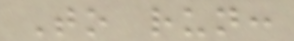To run:
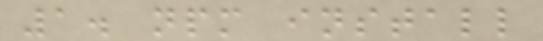1. npm install
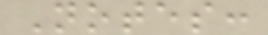Notes:
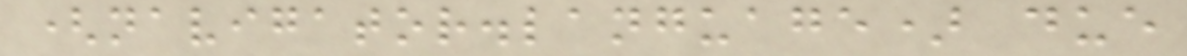(navigator.language) due
